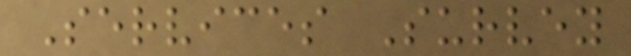Services Survey
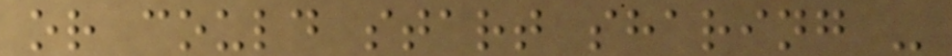or could start sharing -
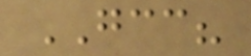GCC?
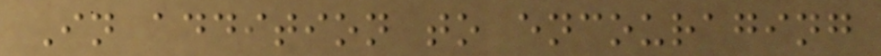In addition to encouraging
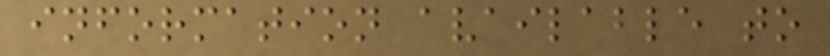information available to
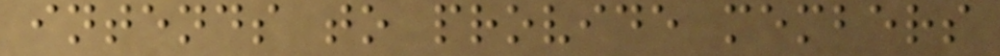intends to provide members
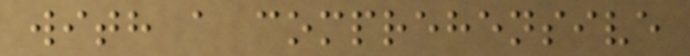with a comprehensive
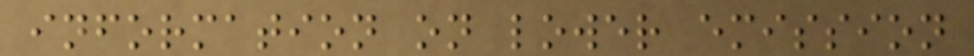information on lower emission
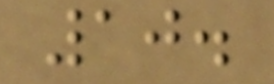10.
